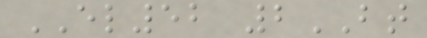EL52 2BT
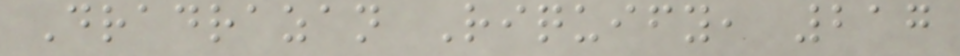Dradrazan Riquify, 217
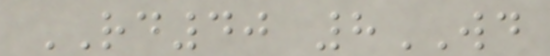RD40 8WD
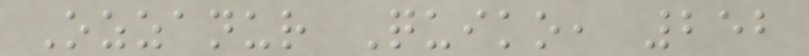Ozzanur Quiko, 252
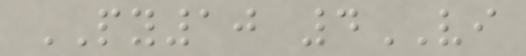PY10 4VI
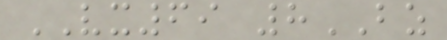VX69 8BZ
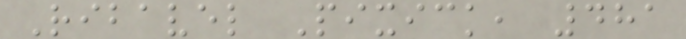Ribavel Pixick, 481
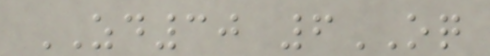ZD30 6OQ
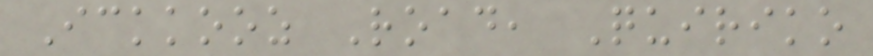Ickkooz Road, Quiriko
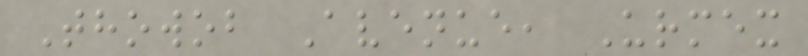Thowob Avenue, Urmex
